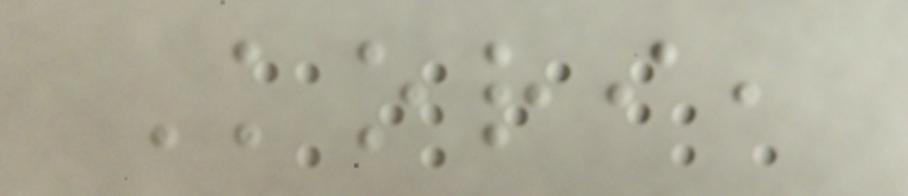Kori,
